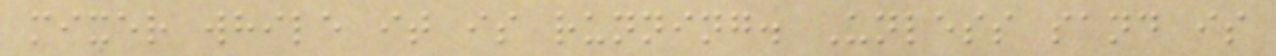mixer while it is running. Unless sand is
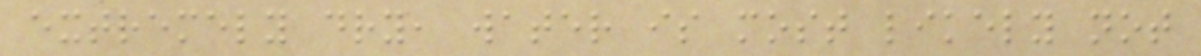extremely dry, water is most likely not
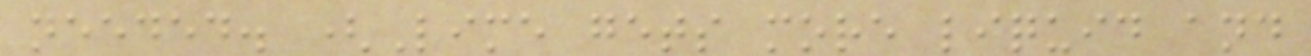needed. (Lime gets more liquid and
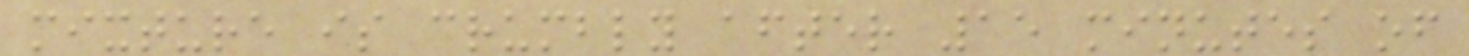mixture is crumbly after 15 minutes of
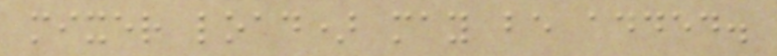mixer load) may be added.
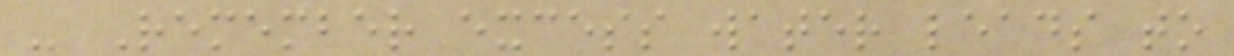- Remember excess water leads to
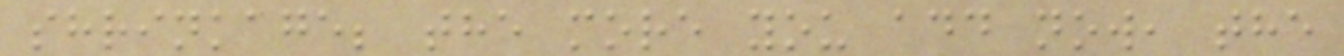shrinkage; the more you add now, the
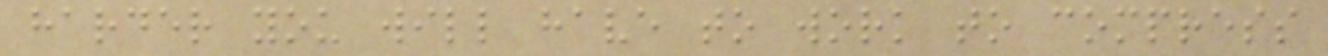harder you will have to work to compress
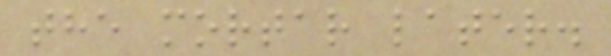the mortar later.
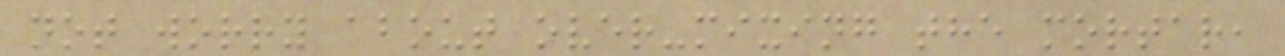not worry about over-mixing the mortar,
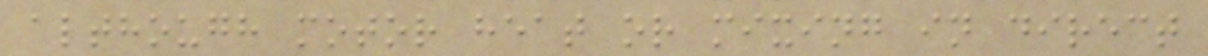although motor heat or mixing in direct
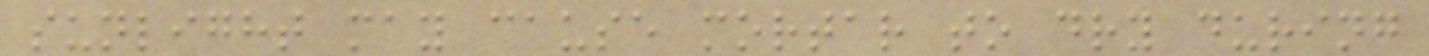sunlight may cause mortar to dry during
